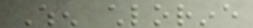When chlorine
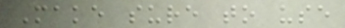Make sure to use
